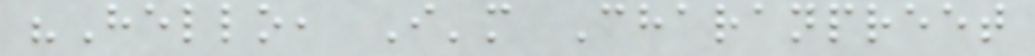"Hello, I'm Charanpreet
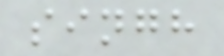singh
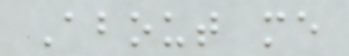About me
